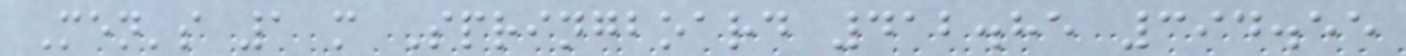Men's 1 m Springboard 412.85 394.55
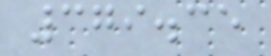379.35
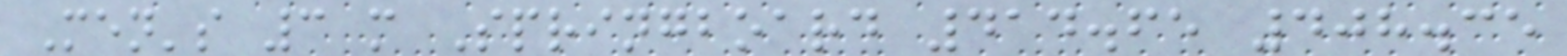Men's 3 m Springboard 414.65 408.35
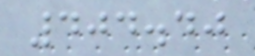404.40
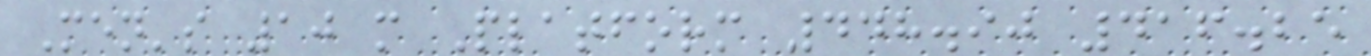Men's 10 m Platform 448.90 416.25
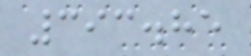393.85
